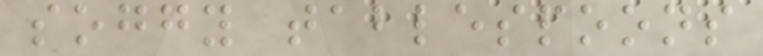soggy tablespoons
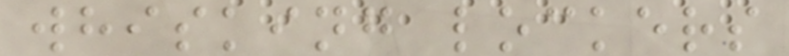whisking lockers
